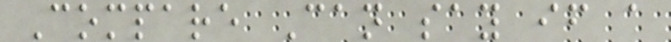Compare Can say if a
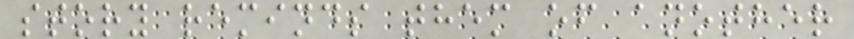story reminds them of another
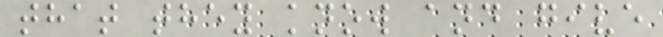that they know and give
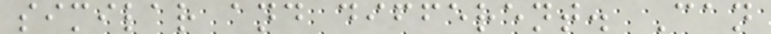similar and different. Can
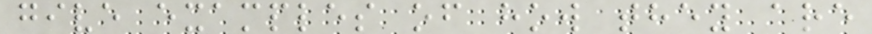give examples of how they are
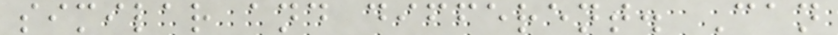similar and different. Can
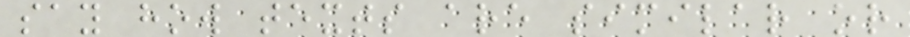say how texts are similar or
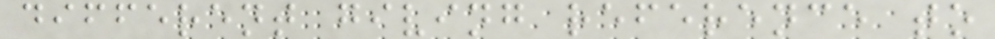different giving reference to
